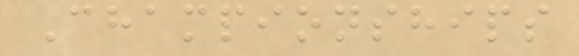Championships
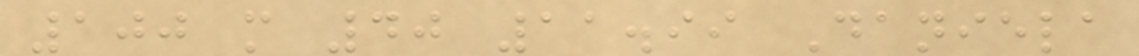100 m 40 11.99 Daniela
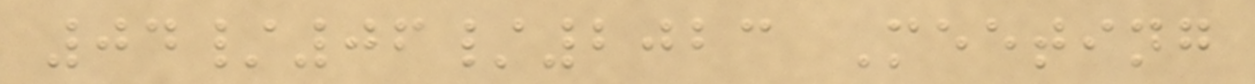04/06/2023 Meeting
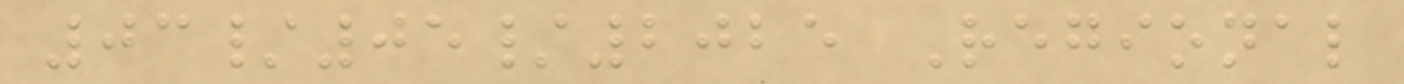03/05/2025 Regional
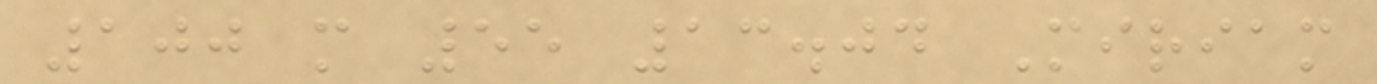100 m 55 13.04 Miriam
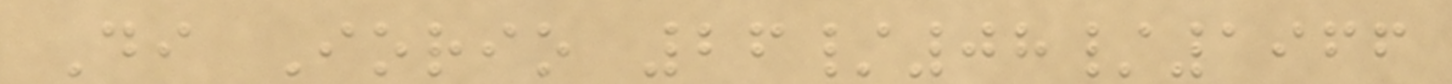Di Iorio 26/08/1966
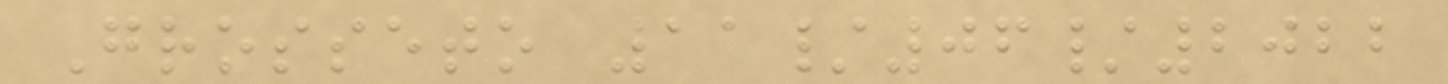Grosseto 11/06/2022
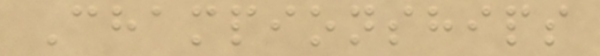Championships
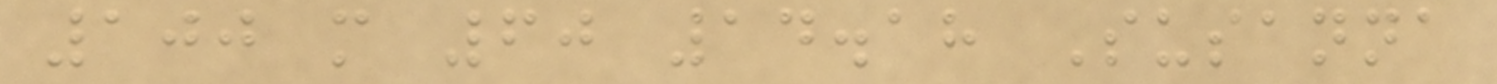100 m 60 14.18 Susanna
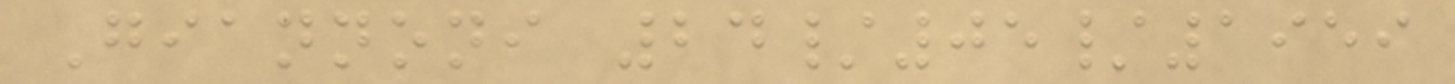Giannoni 24/05/1959
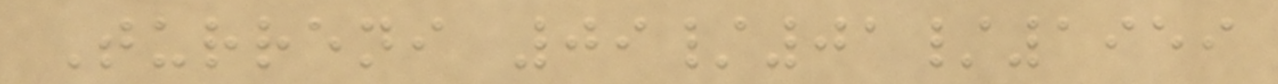Turreni 09/01/1959
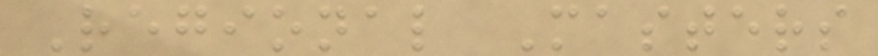Regional Masters
